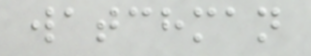watchman
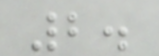2.
